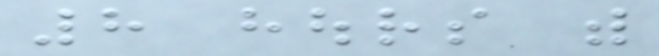8 hours with
